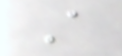A
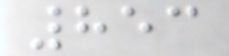853
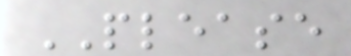PLEASE
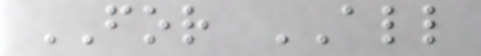FOR ALL
